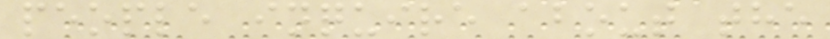people inquire about the
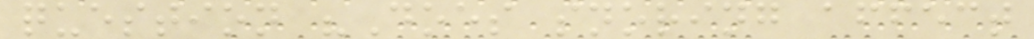question "Does snoring affect
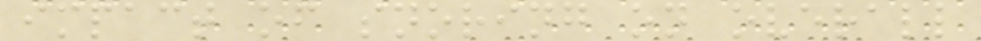impact of snoring on overall
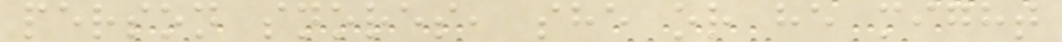person snores, she or he might
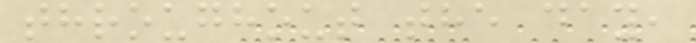throughout the day,
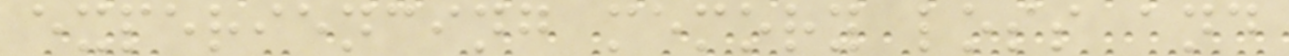experiencing memory loss and
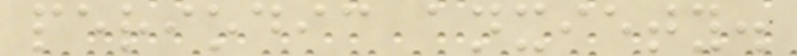periodic anxiety.
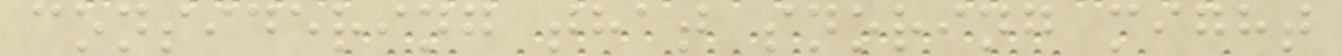considering that snoring might
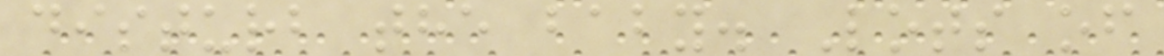disturb the baby. Lots of
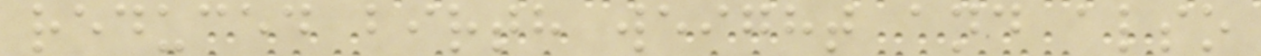reduced birth weight and also
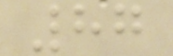87
